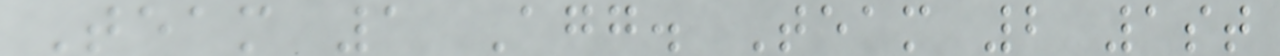Team 1 Agg. Team 2 1st
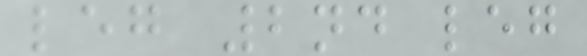leg 2nd leg
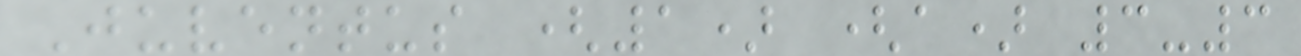Juventus (1) (a) 3-3
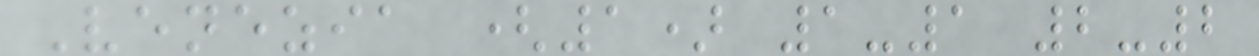Venezia (1) 1-1 2-2
